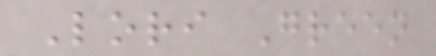Lori Green
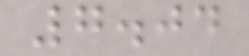7.04
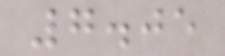7.05
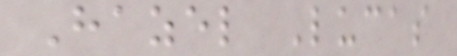Hazel Lucas
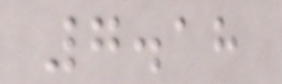7.18
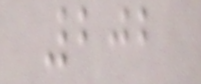202
